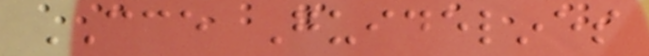CCE Guidelines
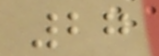27
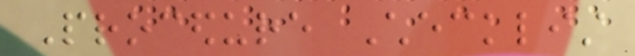Procedure Checklist
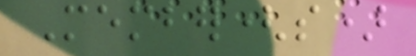Member(s)
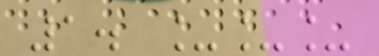1. ___
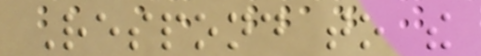Respond to the
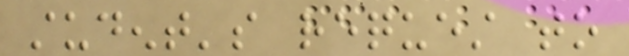student's request to
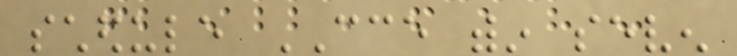schedule CCE within seven
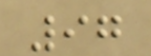97
